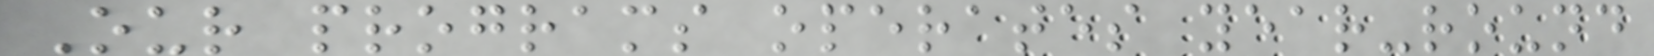Our programs operates year-round
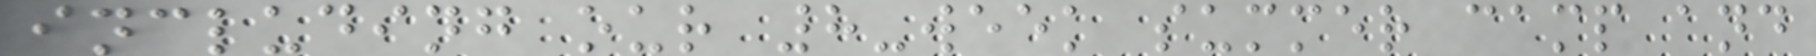including our 8-week summer camp and
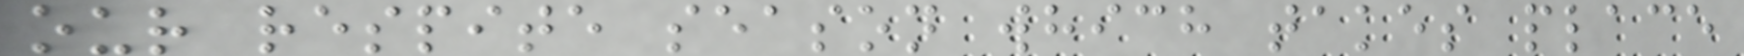our respite season which takes place
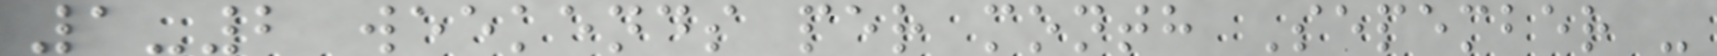1-2 weekends per month Sepember -
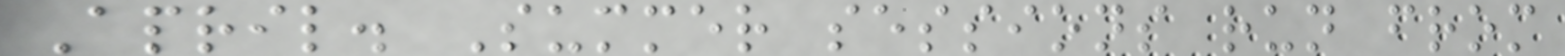April. Summer sessions run from
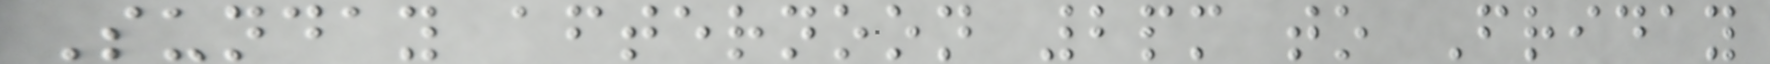Sunday afternoon 2pm to Friday
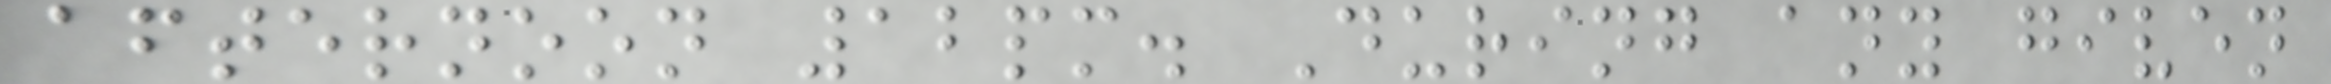afternoon 12pm. During any given
